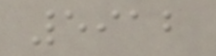5912
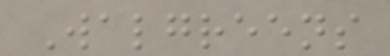Walgreens
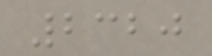2320
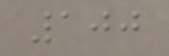100
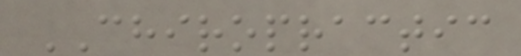CHIROPRACTIC
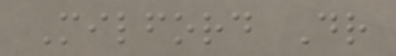Milford Dr
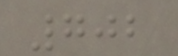702
